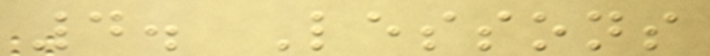4. Lessons
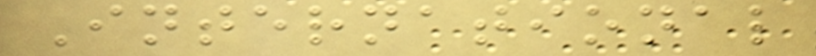International
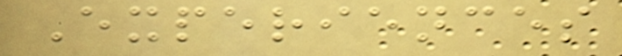Experiences
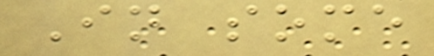In some
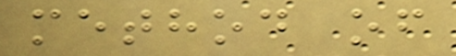method of
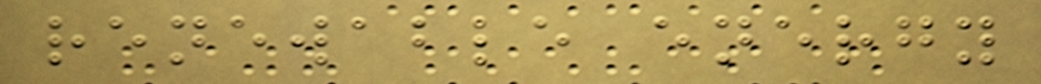renewable energy
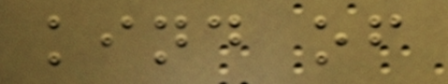kind of
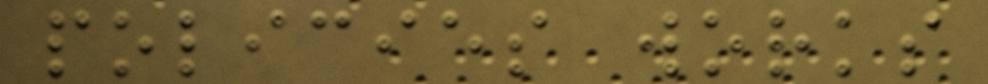policies works
